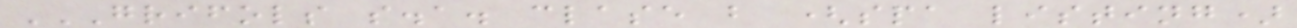GRIFOLS S.A. CLASE B (SPA LISTING)
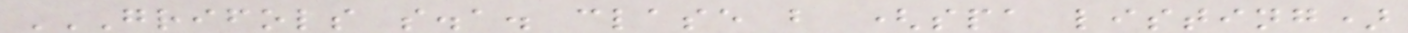GRIFOLS S.A. CLASE B (SPA LISTING)
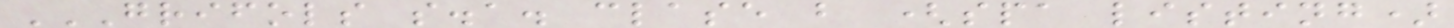GRIFOLS S.A. CLASE B (SPA LISTING)
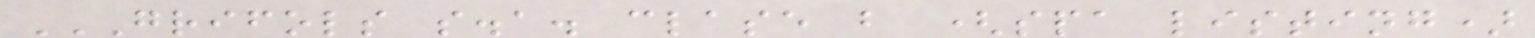GRIFOLS S.A. CLASE B (SPA LISTING)
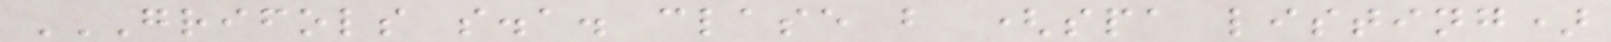GRIFOLS S.A. CLASE B (SPA LISTING)
